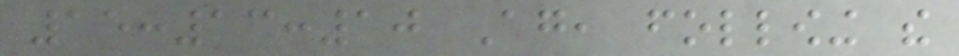15:13:10 Again, following the
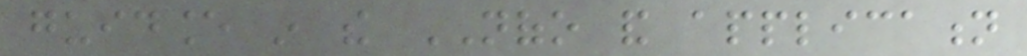guidance in the NOFO and application
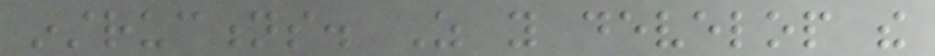instructions. As you develop the
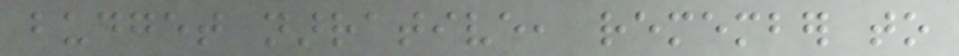budget narrative, remember to
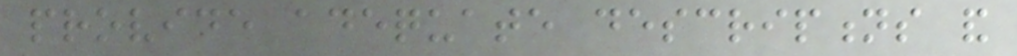provide adequate descriptions and
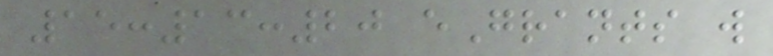15:13:20 eGrants will
